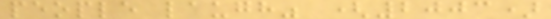people laugh" (2003)
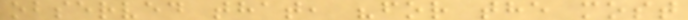observed that, "for the most
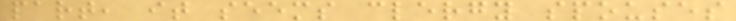part, it seems clergy spouses
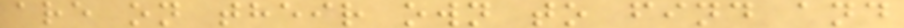are on their own to find and
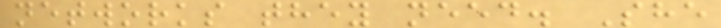networks they need. She
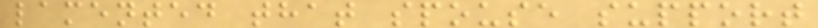lamented that spouse support
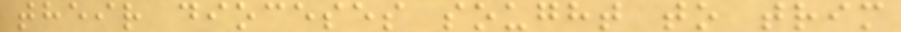their dioceses sought to trim
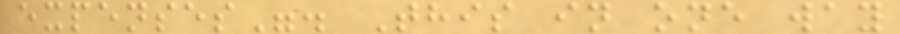expenses". This in one way
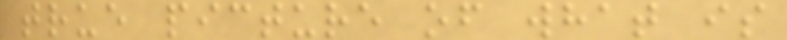true picture of what is
